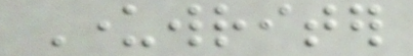Underwriter
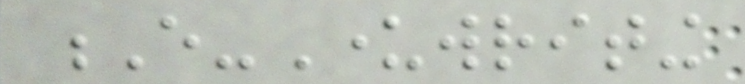E-Underwriting
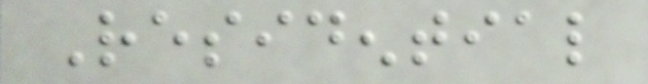Residential
